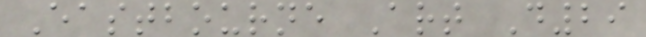Eastbourne Art D29
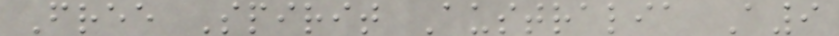Free Spirit Australia A9
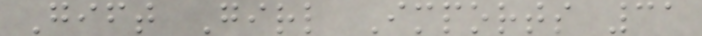Gift Girl Imports 31
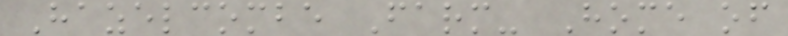Hazelcombe Farm- Home of
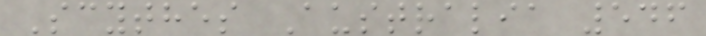Scythes Australia 546
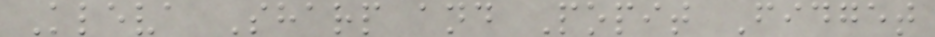Kleva Sharp and Popit Fidget
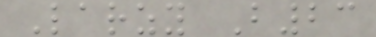Larzy B23
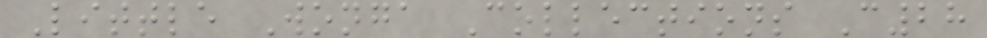Little Wonga Collections C28
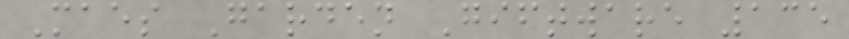Maes Garden Giftware 135
